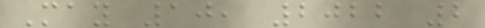May 10, 2022 2
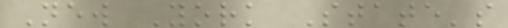New York State's
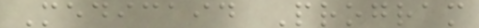Medicaid Program
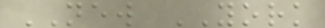NEW YORK
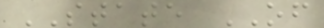STATE OF
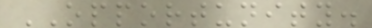OPPORTUNITY.
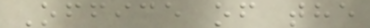Office of the
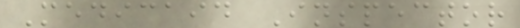Medicaid Inspector
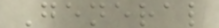General
